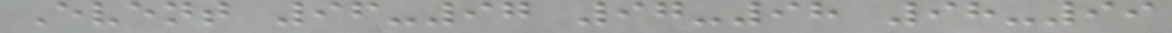Event 96-97 97-98 98-99
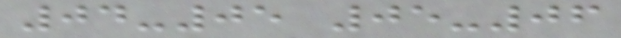04-05 05-06
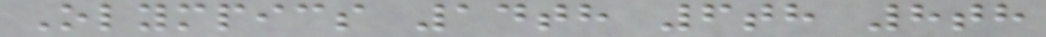Olympics 14th 6th 8th
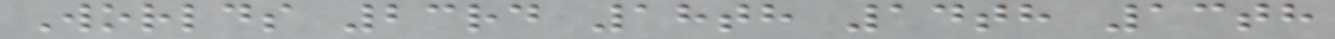Worlds 23rd 18th 14th 13th
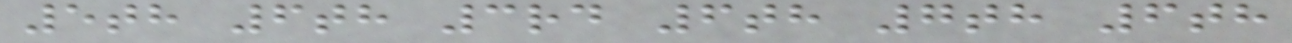5th 6th 3rd 6th 7th 6th
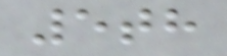5th
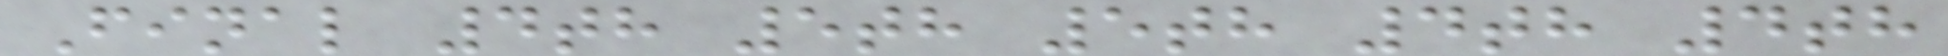Final 4th 5th 5th 4th 4th
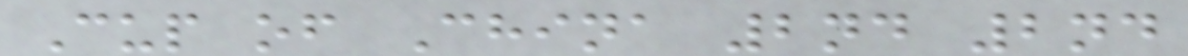Cup of China 2nd 2nd
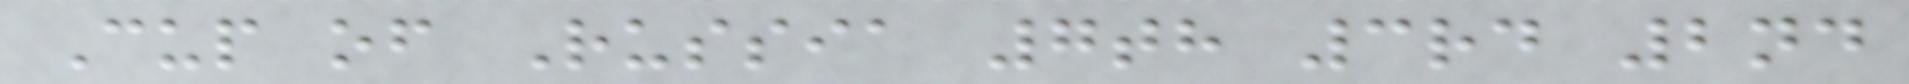Cup of Russia 7th 3rd 2nd
